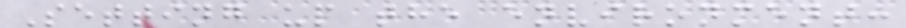Setting up the environment:
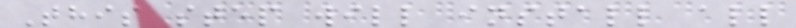This step will install all
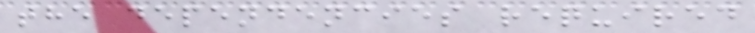the dependencies required
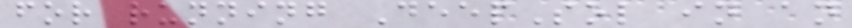for running DeepSol in an
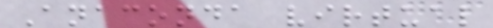Anaconda virtual
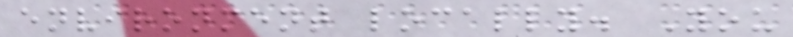environment locally. You
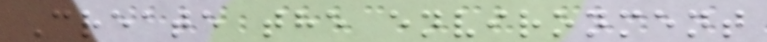Create the environment
